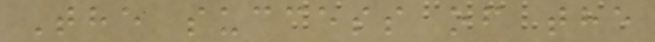The success of the
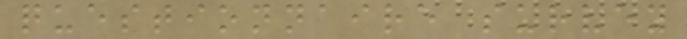questionnaire survey
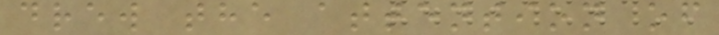drew the attention of
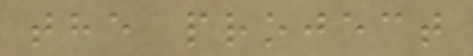the project
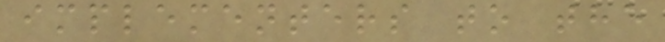implementers to the
